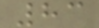83
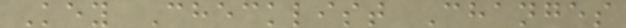Key Checklist Changes
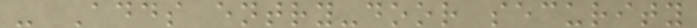- Adds entry-door security
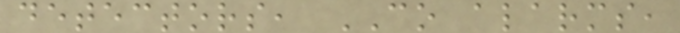detectors, CO alarms,
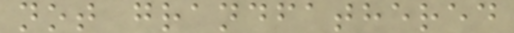not grandfathered
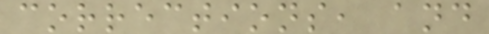corrections, and
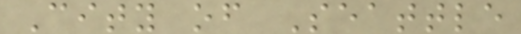City of Seattle
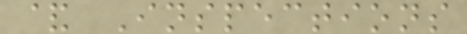& Inspections
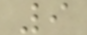9
